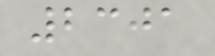2301
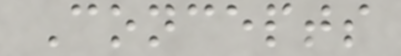Concepts
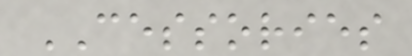CESSORIES
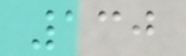130
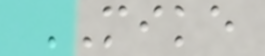MIKE
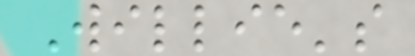Willie's
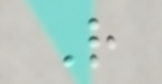R
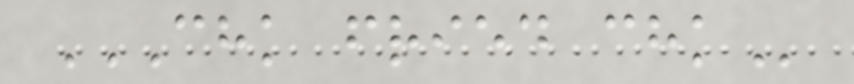CHK FRIED CHK
